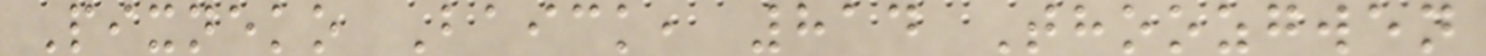Pixneko Baick, 814 Thoozgwen
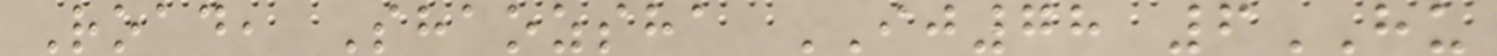Road, Shaozsha IJ78 6HU
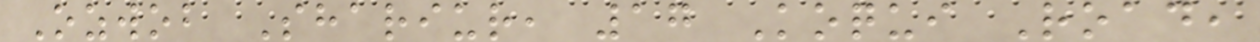Ozwob Shariur, 17 Koqui Road,
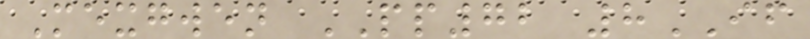Mexgwen PP72 8IF
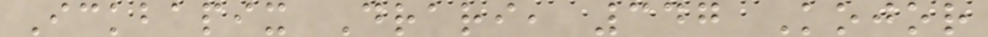Ickbapix Drari, 347 Kojor
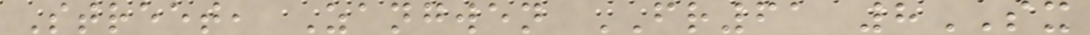Street, Zangwen FR61 8SX
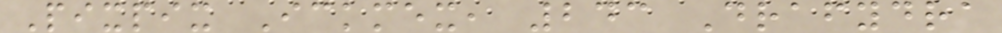Pixpix Ickmex, 243 Drafydra
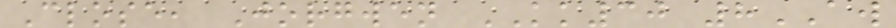Close, Jorgwen KK30 8AW
